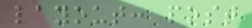layout: post
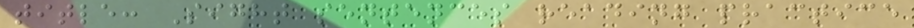title: Sight sentences reading practice
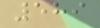589
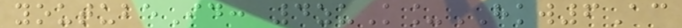youtubeId: 4zuK_HKW6Ac
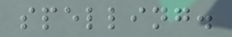spelling.
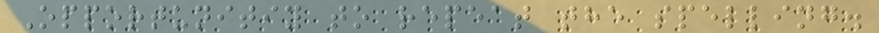Opportunitiy to repeat the spelling.
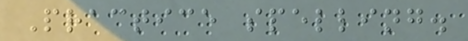Practice spelling.
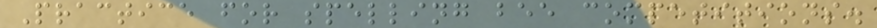Practice for spelling bee competitions.
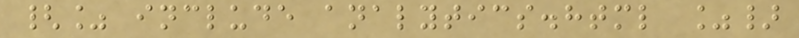{% include analytics.html %}
